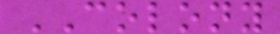COLONY
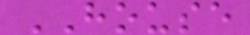HOUSE
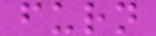furn
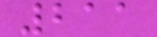211
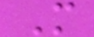M
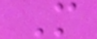M
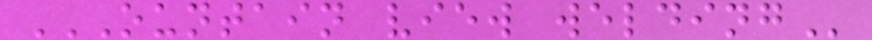OUNTAIN VIEW WELDING
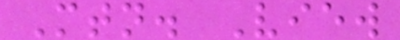Mtn. View
